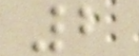2
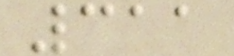311
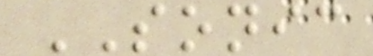SONIC
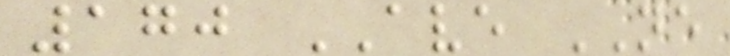170 AVE NE
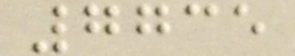7735
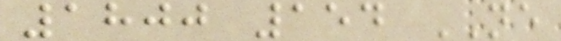1800 154 NE
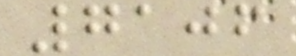7106
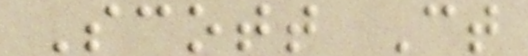Scott Ct
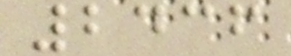2436
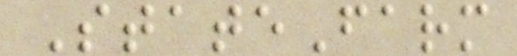StateFarm
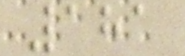181
